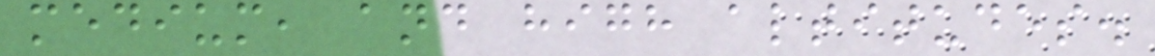medium, and high altitudes.
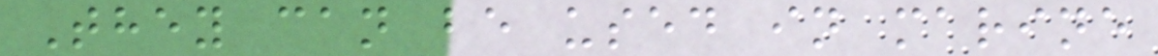They can be used in marine
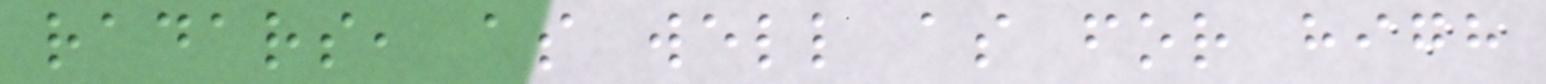radars, as well as for high
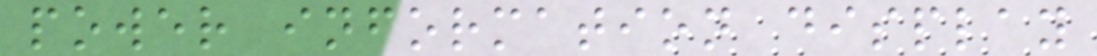power information display
